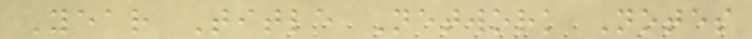Year Title Network Notes
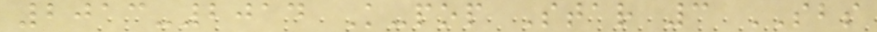2013-2014 K-pop Star 3 SBS
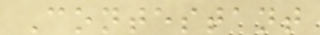Contestant
